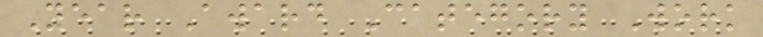Year Award Category Work
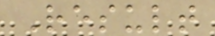Result
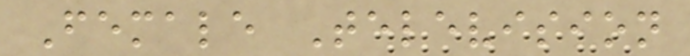Female Television
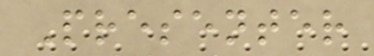Presenter
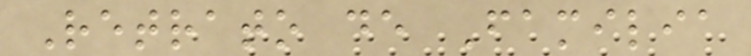Retrato de Familia
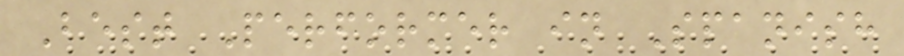Best Performer in Spanish
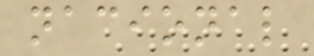nacional
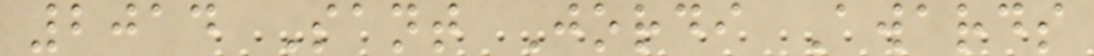2014 Sant Jordi Awards
